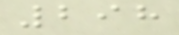298
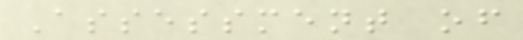Assessment of
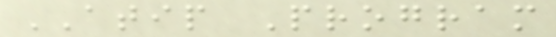ATIP Program
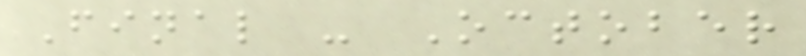Final - October
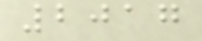2017
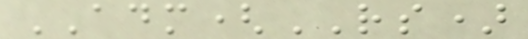ADM(RS)
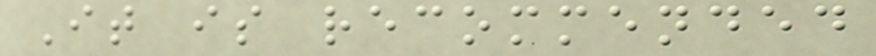It is recommended
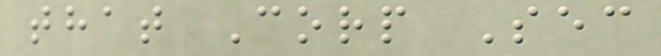that Corp Sec
